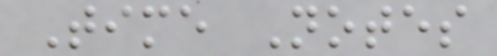Time Notes
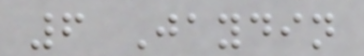6 Jaydin
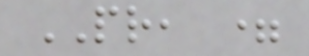PR, =
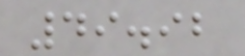49.92
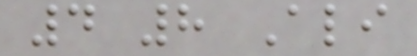4 8 Ali
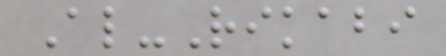Al-Rikabi
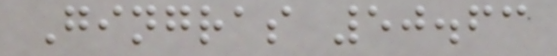Gingras 50.63
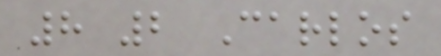8 2 Carlos
